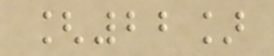[22]
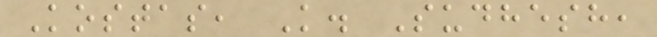Kostas, K. Sudhesh,
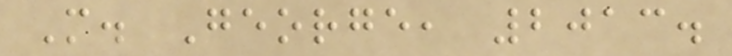M. George, 2013.
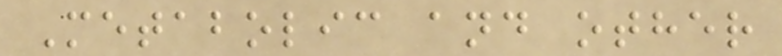Metabolic and other
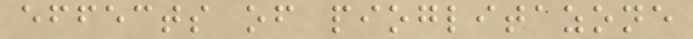effects of pioglitazone
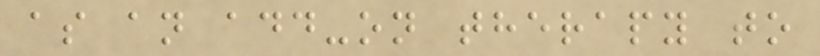as an add-on therapy to
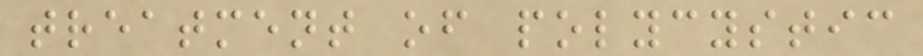treatment of polycystic
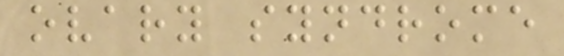ovary syndrome
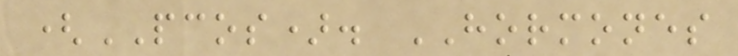(PCOS). HORMONES
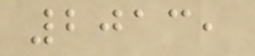2013,
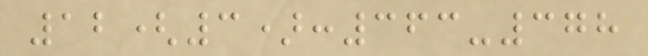12(3):363-378
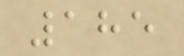185
